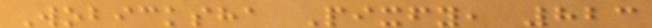Wobicksha Pixfy, 823
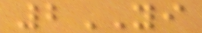2YI
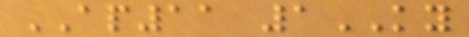AP11 1KY
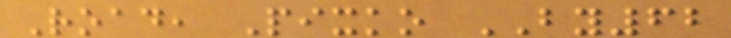Road, Pixko BY62
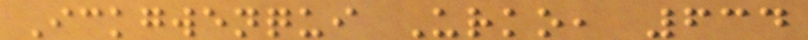Ickgwenqui Urko, 634
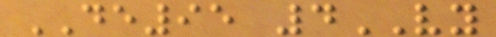DE95 4VY
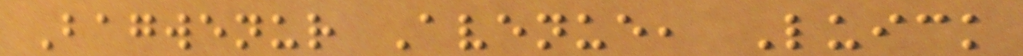Bagwenur Avenue, Luick
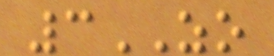3ZO
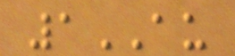1AU
